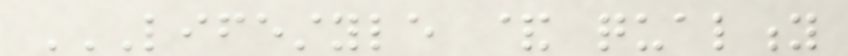LIFESTYLE & QUALITY
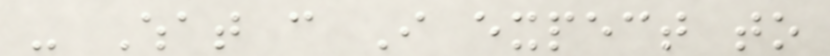- What can I expect to
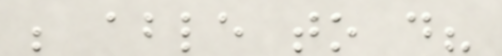be able to do?
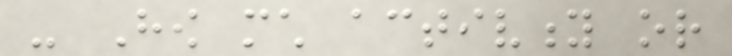- How much activity or
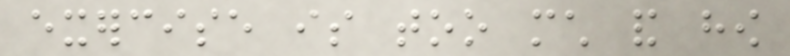exercise is too much and how
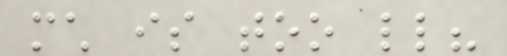much is too little?
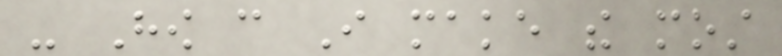- How can I make the most
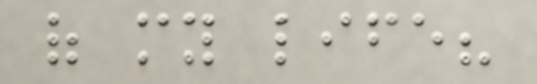of my life?
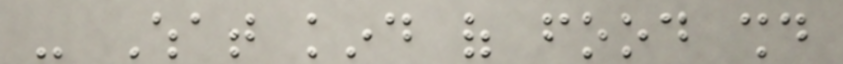- What kind of food should
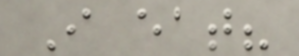I eat?
